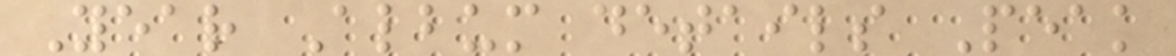Year Album details Peak
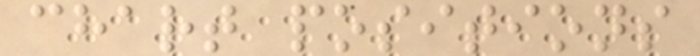chart positions
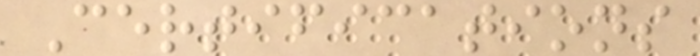Certifications
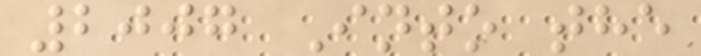2007 Into the
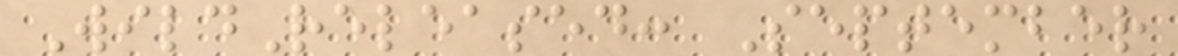WildReleased: September
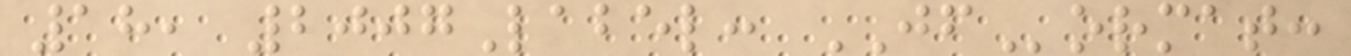18, 2007Label: JFormat:
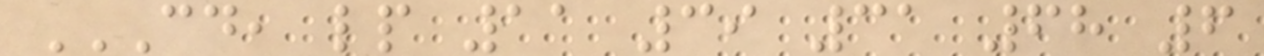CD, LP 11 39 31 68 6
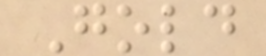Gold
